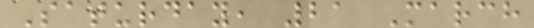Saturday, 21 March
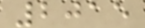2015
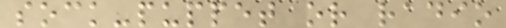sock-puppet or radio
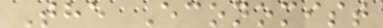The Economist
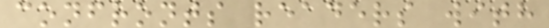confronts readers with
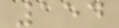154
